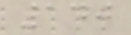140
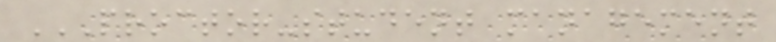PROCTOR-STUDENT MANAGEMENT
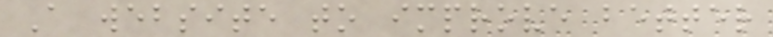A website to improve better
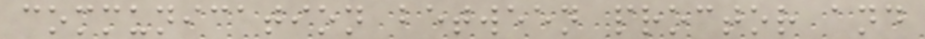communication between proctor and
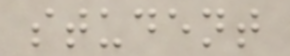student
